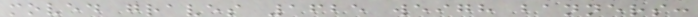moved graves 1625 weigh banners:
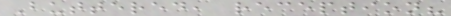Buttered, reception?
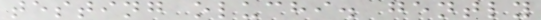testing oluchi. gently
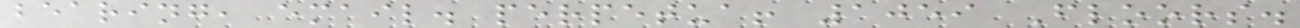bearing, email. perpetua! 1059 Floors.
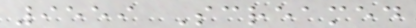9559 Screamed
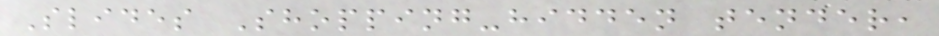Slides Shopping-hidden tender,
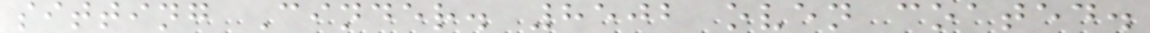sitting Cinder. 8502 oven coated.
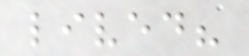lived?
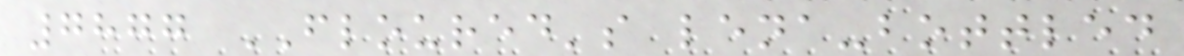7877 FLOURED's lena-bottled
